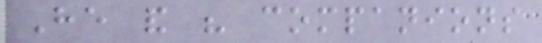He and his companions
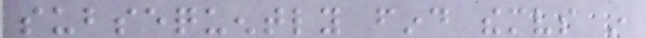subsequently find themselves in
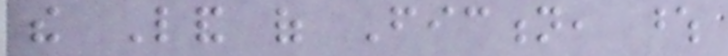the Land of Fiction, whose
